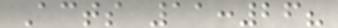Acts 11:26?
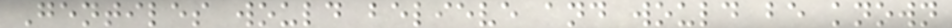Gentiles would believe and would be known
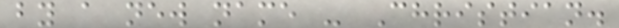by a new name - Christian.
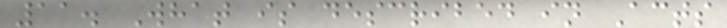11. What is described in Acts
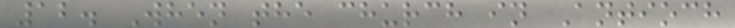12. When the church in Antioch
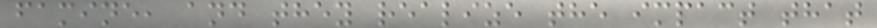famine, and they realize the impact that
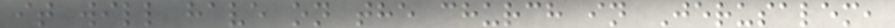it will have on the church in Jerusalem,
